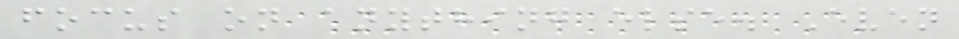focus on anything else. Even
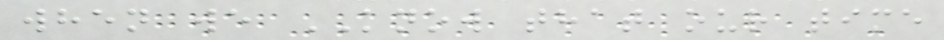when we KNOW that our time
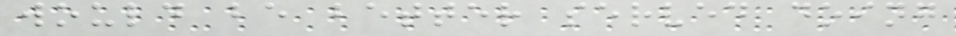would be better served doing
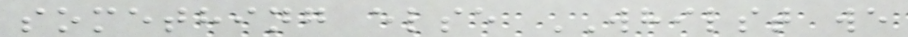something else WHILST we
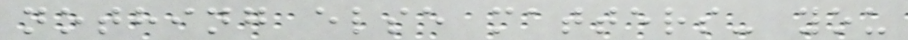nothing else matters- you
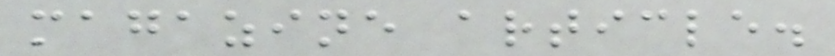magazine article.
